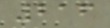216
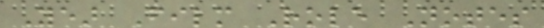Year Film Role Notes
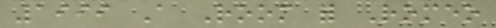1999 A Room for Romeo
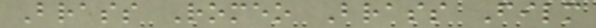Brass Romeo Brass Film
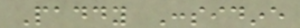Paddy Considine
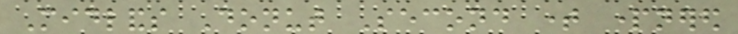Midlands Donut Second time partnered
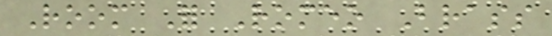Room For Romeo Brass
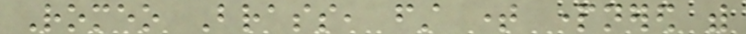Romeo Brass, first time partnered with
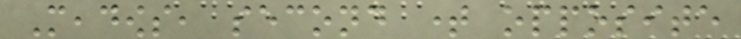Meadows, second time opposite
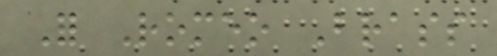For Romeo Brass
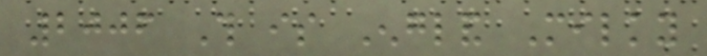2006 This is England Milky
